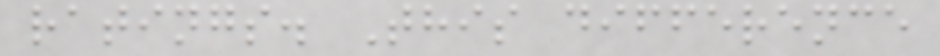ratings. This difference
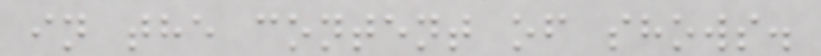in the content of shows.
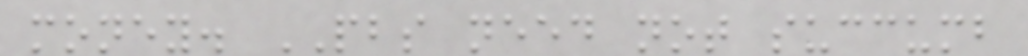money. PBS need not succumb
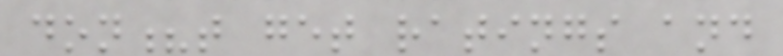don?t get ratings and
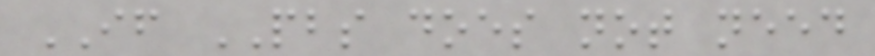IF PBS does not need
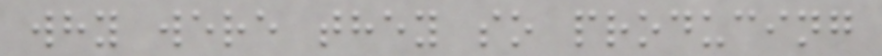why were they so producing
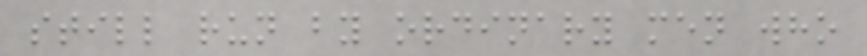still run by ordinary men who
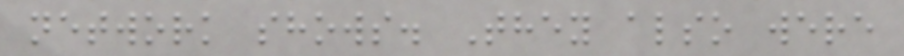network shows. They also were
